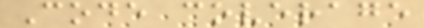Code coverage
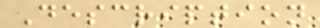Description
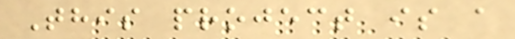This project is a
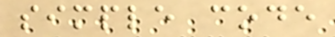simple code
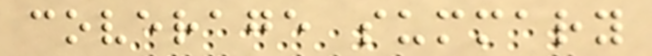coverage summary
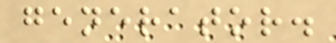generator.
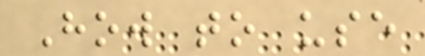How to use
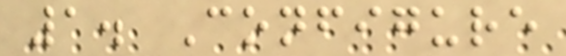1. Configure
